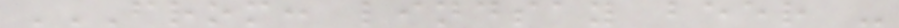FROM: LINDSAY BEER -
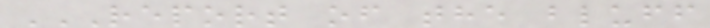REPORT OF THE BLUFF
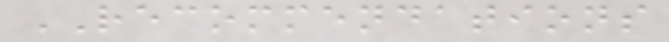RECOMMENDATIONS
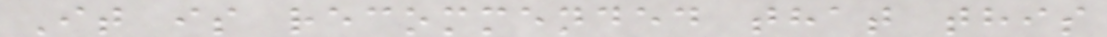It is recommended that this
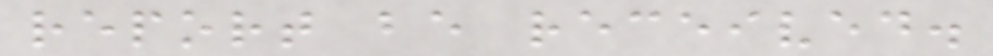report be received.
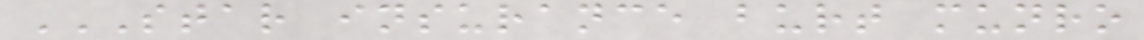STAR INSURANCE BURT MUNRO
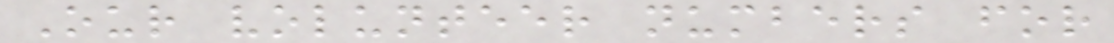Our volunteer numbers for
